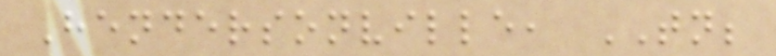Hendersonville, TN;
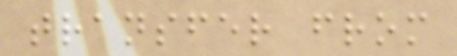transfer from
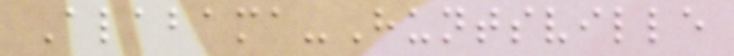Alabama-Huntsville
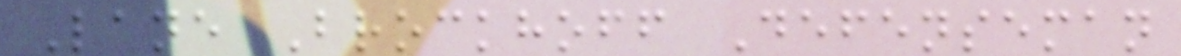Lane Brockhoff Defenseman
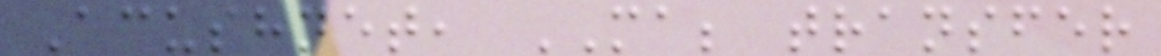Acushnet, MA; transfer
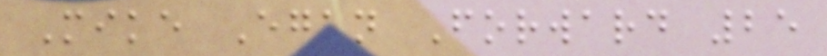Mike Egan Forward 25
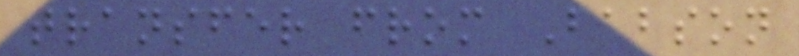transfer from Babson
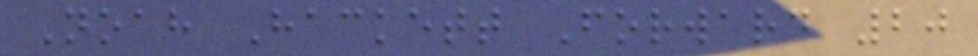Noah Hackett Forward 20
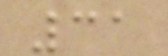31
